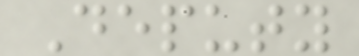Deputy
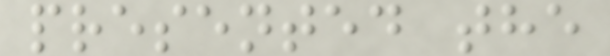presented the
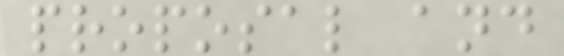proposal and
